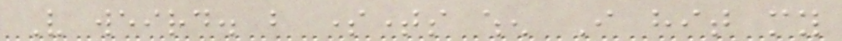Very weird. but sometimes when I hit my
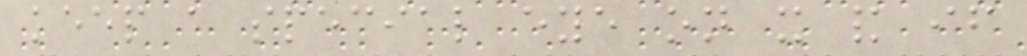keep a special eye on it and if
